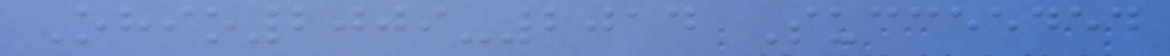Ohio2009-2014 Succeeded
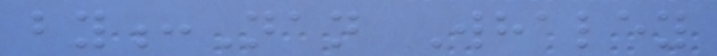by:Nan Whaley
